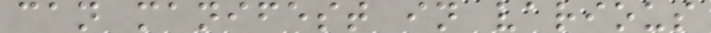can manifest in various
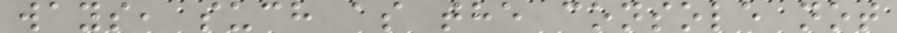ways, such as the console not
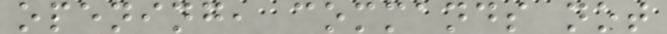opening, commands not
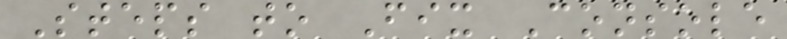Steps to Fix Console
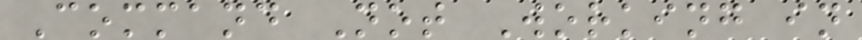Command Not Working in
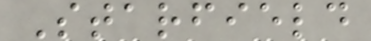Starfield
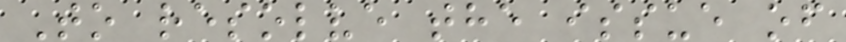To resolve the issue of
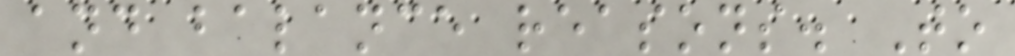and balance reasons. To
